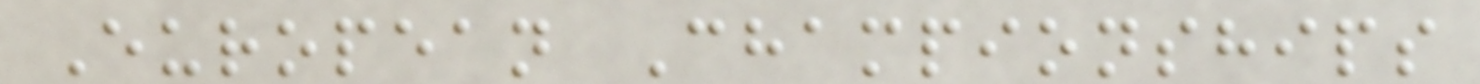European Championships
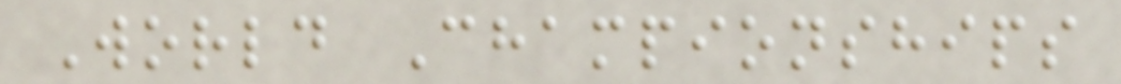World Championships
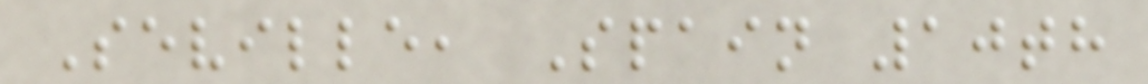Seville, Spain 10th
